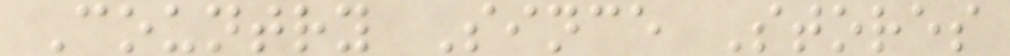Country Since Stores
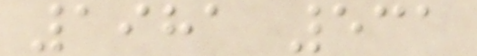1981 531
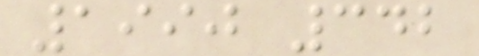1990 342
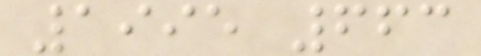1995 663
